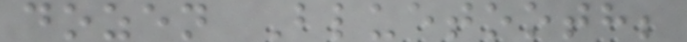dozen Bluetooth;
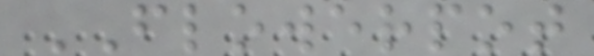FLOWERPOT
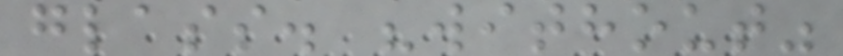glass. "without"
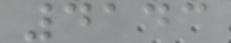4143
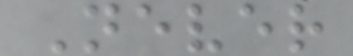Never
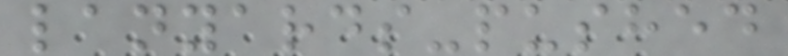lanyards-pushed
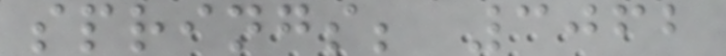springs; 3062
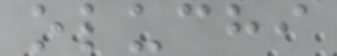oluchi
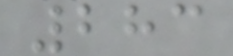283
